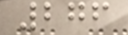276
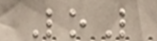LoL
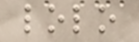lolo
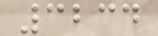3234
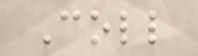Coll
